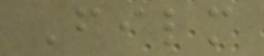Film
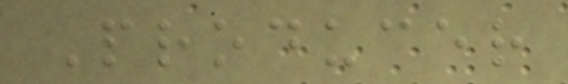Producer
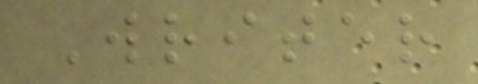Writer
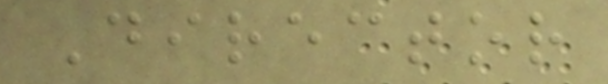Director
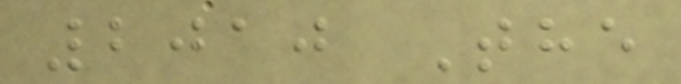2010 The
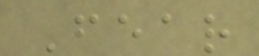Fear
